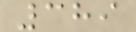389
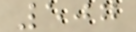507
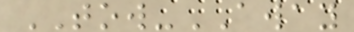TOW-AWAY
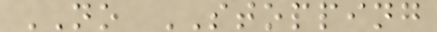NO STOPPING
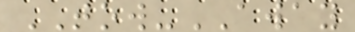TOW-AWAY
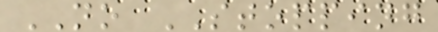NO STOPPING
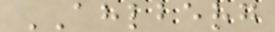AHLBERG
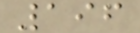196
